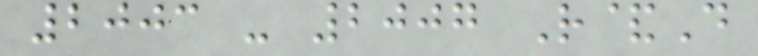2003 - 2007 R&D
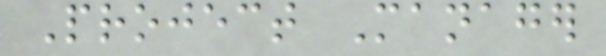Project Manager
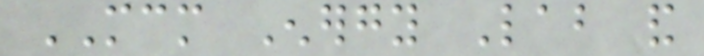MCM Energy Lab and
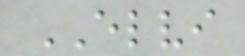ELVI
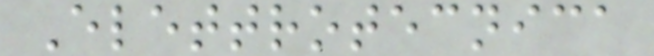Elettrotecnica
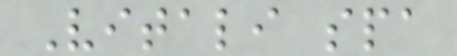Vitali spa
